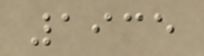1935
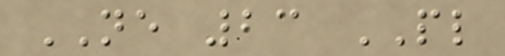NE 23 PL
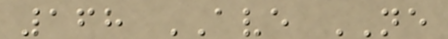168 AVE NE
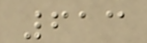613
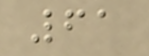61
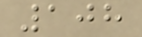108
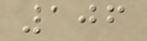106
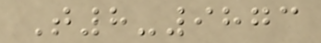T8-9873
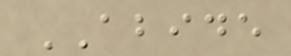ABIDE
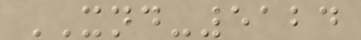XND-5124
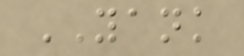YANK
